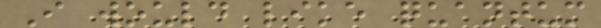I would like quantum
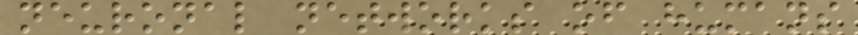neuronal networks of humans
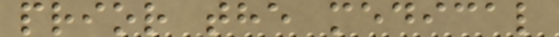prior the medical
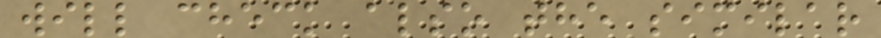will check also the similar
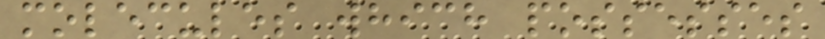molecules which possesses
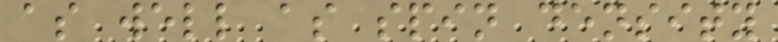as well as spin density
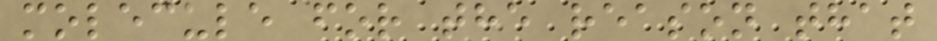molecule for the reason that
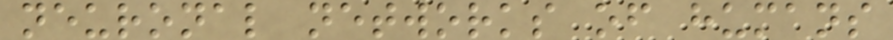neuronal networks of humans
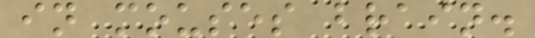in mouses brain.
